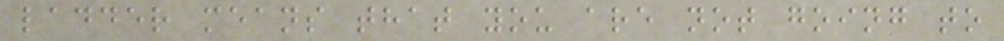ladder means that you are not going to
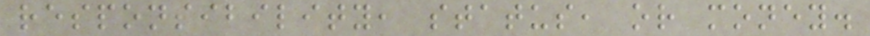responsibility, status, or money.
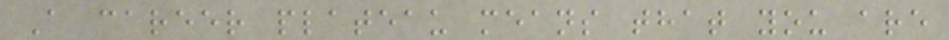A career plateau means that you are
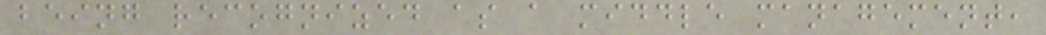being recognized as a middle management,
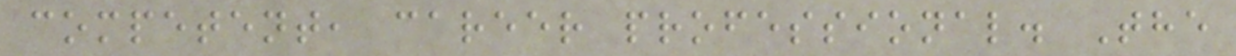competent, career professional. The
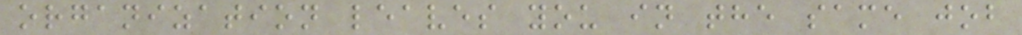organization leaves you in the same job
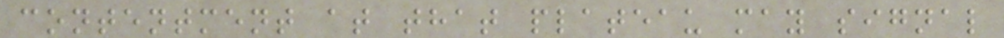contentment at that plateau may signal
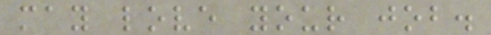may love your job.
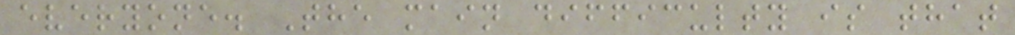everyone. The main difficulty is that
